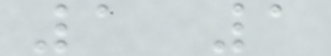1 1
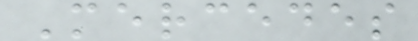Mercedes
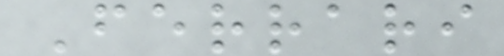Ferrari
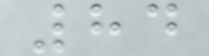84
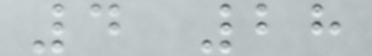4 28
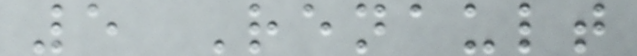5 Renault
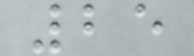25
